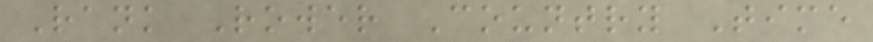Rank Rower Country Time
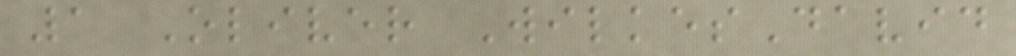1 Oliver WilkesDavid
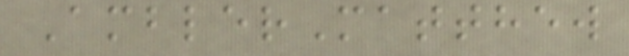AmblerMatthew
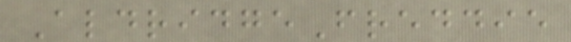AldridgeFreddie
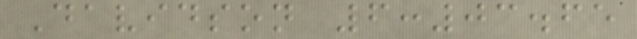Davidson 6:03.65
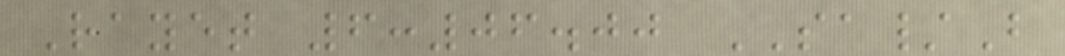Rayet 6:06.00 SA/B
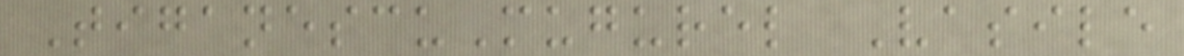TiganescuMugurel Vasile
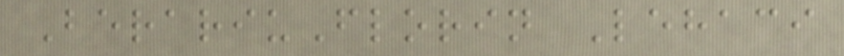BerariuFlorin Lehaci
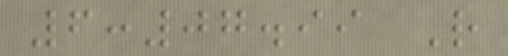6:07.99 R
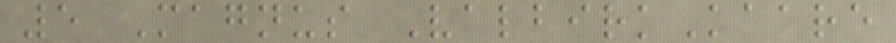5 Magnus ValbirkKaare
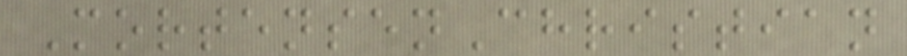MortensenChristian
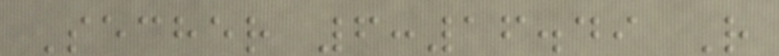Secher 6:16.49 R
